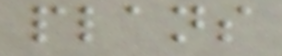plans
